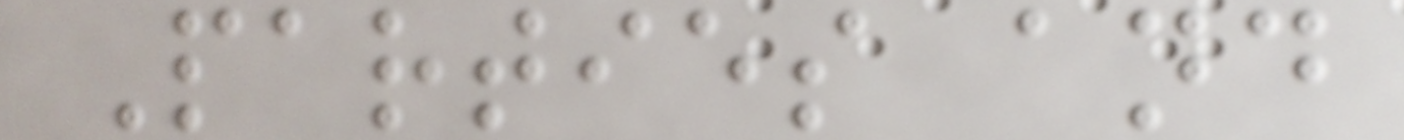Parties and
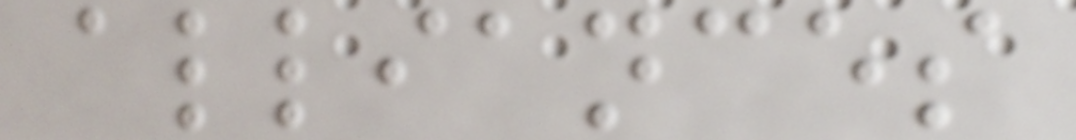alliances
